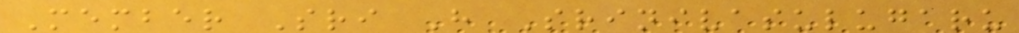Member Sri H Srinivasulugaru
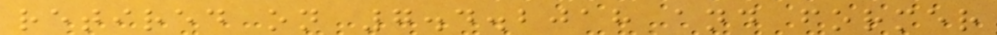retired on 7.4.2018 and former
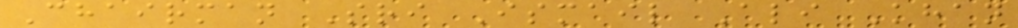Chairman Sri Ismail Ali Khan
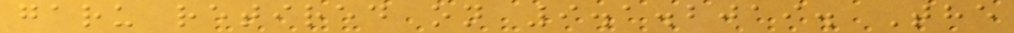garu retired on 9.1.2019. The
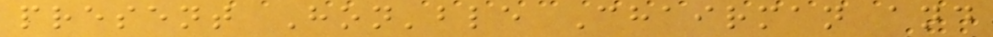present Hon'ble Chairman and
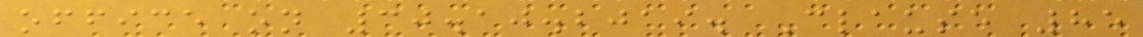office on 30.10.2019. Clause 85
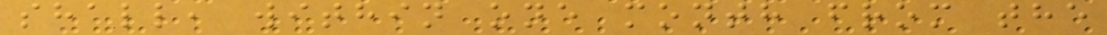shall, within one month from the
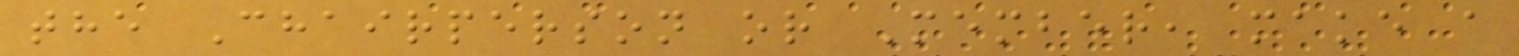the Chairperson or Member, make a
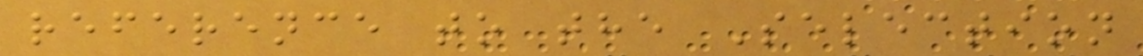reference to the Selection
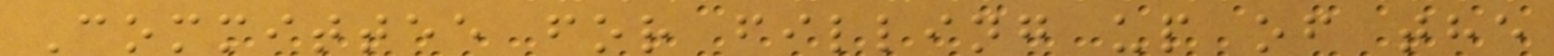Committee for filling up of the
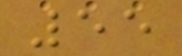55
